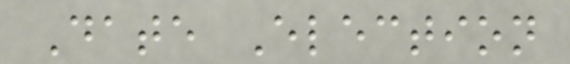Date Election
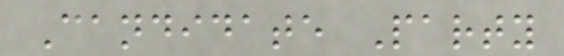Candidate Party
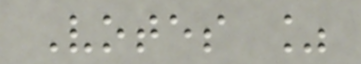Votes %
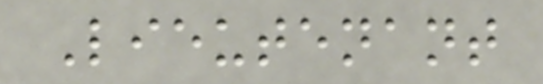Lieutenant
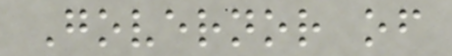Governor of
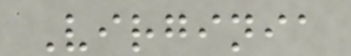Virginia
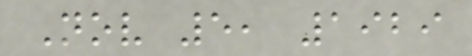Nov 5, 1929
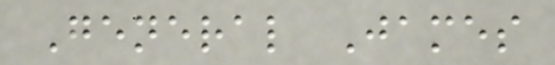General James
